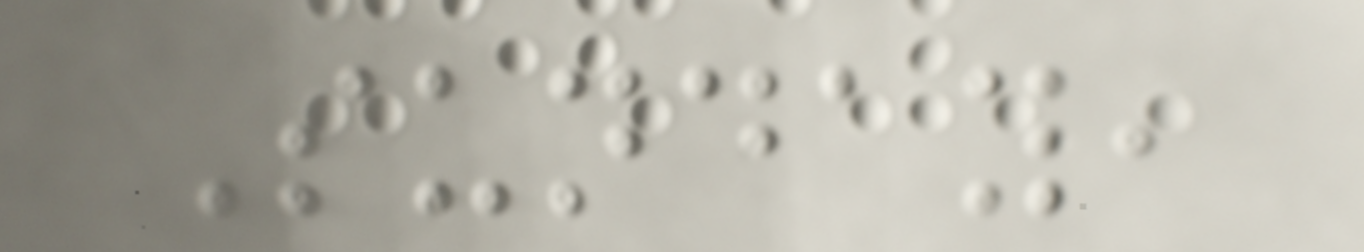Sunday,
